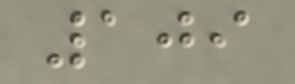109
